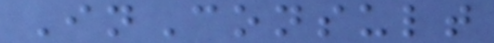InConsult
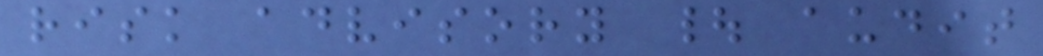risk advisory | audit
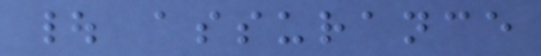| assurance
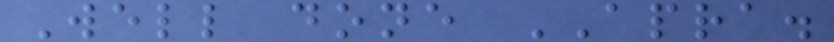Well done APRA.
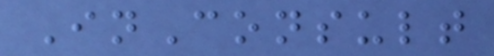InConsult
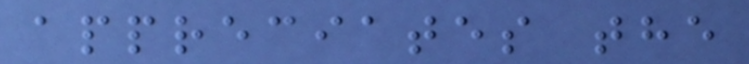appreciates the
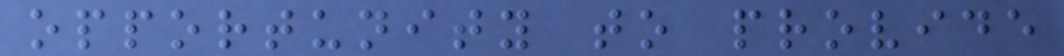opportunity to provide
